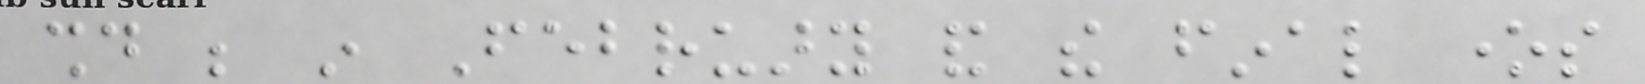should be in February and the final ones
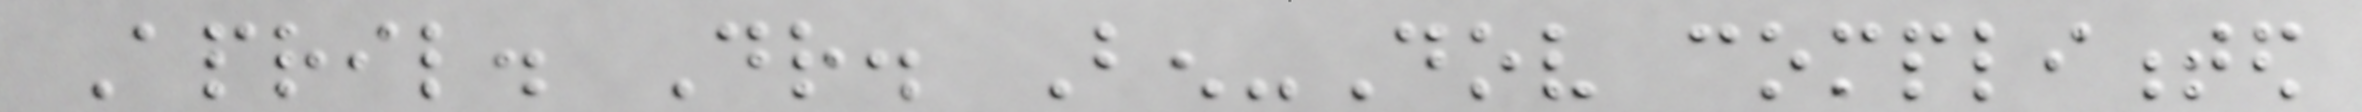April. Dr. Ben-Dov complimented
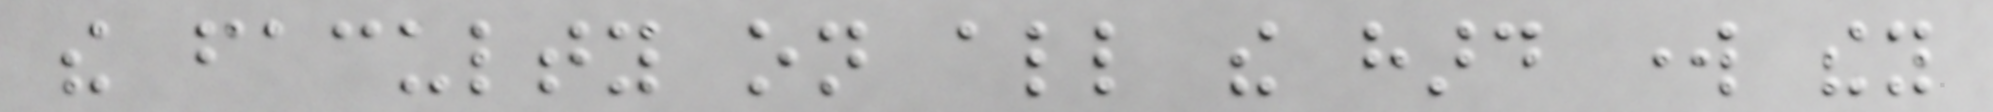the faculty on all the hard work they
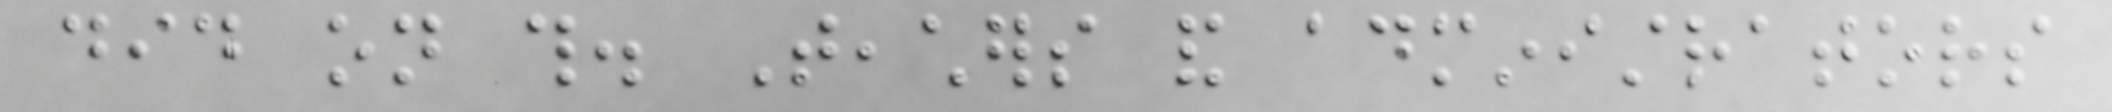did on this. Teachers and administrators
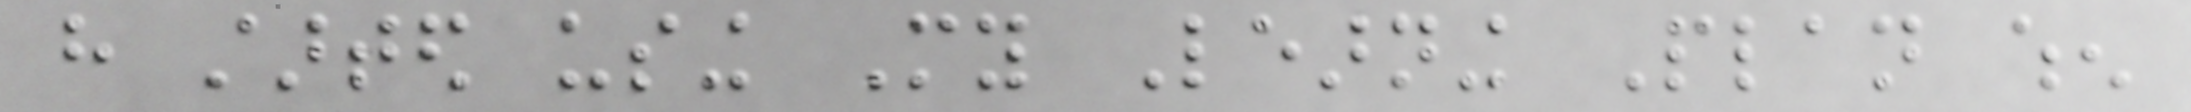have started using My Learning Plan when
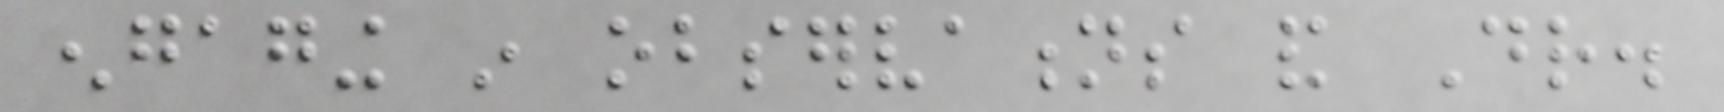engaging in observations and Dr.
